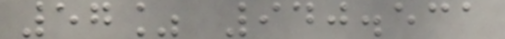57% 940.531
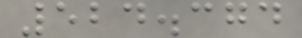524.374
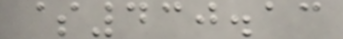$430.13
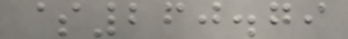$260.79
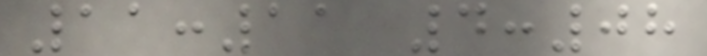11:11 4:08
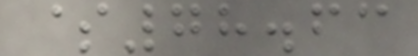$78.63
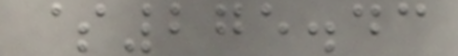$275.43
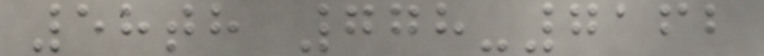58th 778-7162
